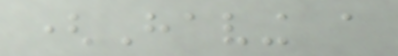(Having a
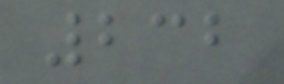232
